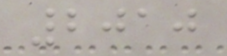2010
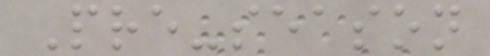Pre-season
